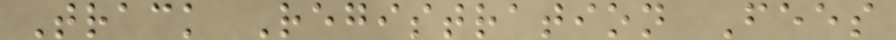Track Registration Fees
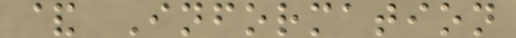& Information
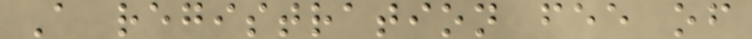A registration fee of
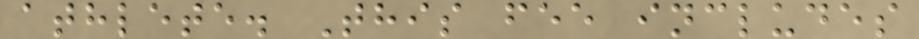athlete. This fee includes
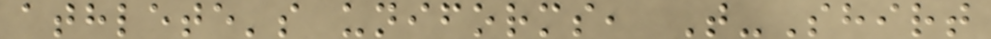athlete's uniforms, T-Shirt
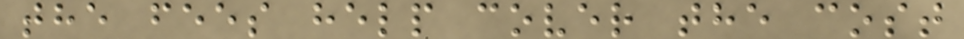the fees help cover the cost
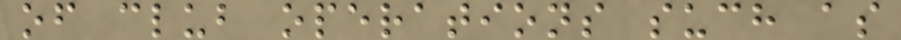of club operations such as
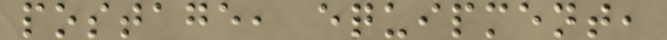postage, equipment,
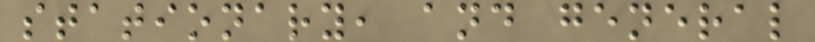stationary, and general
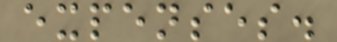expenses.
